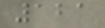121
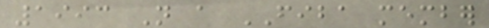1993 Not a FIBA member
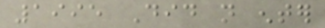1995 Did not enter
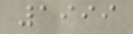1999
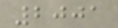2001
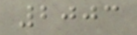2003
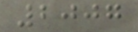2007
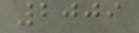2009
